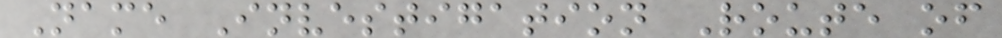Name Investigation Route of
